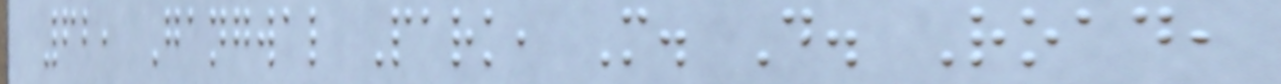62, Gangwal Park, M. D. Road,
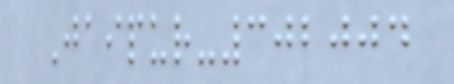Jaipur-302004
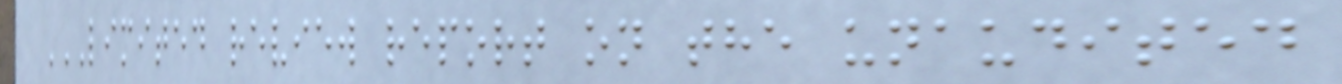LIMITED REVIEW REPORT ON THE UNAUDITED
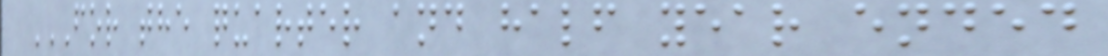FOR THE QUARTER AND HALF YEAR ENDED
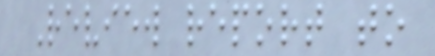Review report to
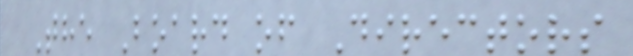The Board of Directors
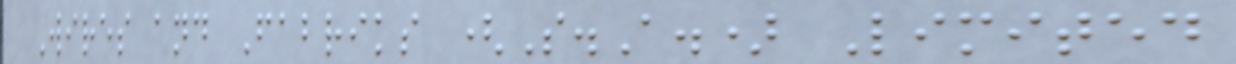Wires and Fabriks (S.A.) Limited
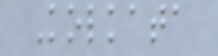Kolkata
